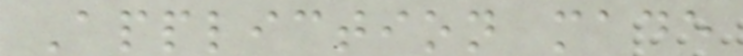Appliction made
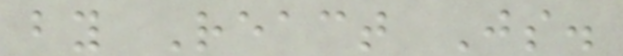by React Js.
